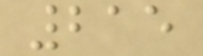215
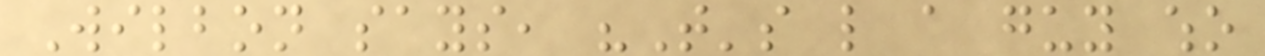Wilbon says, "That's like a guy who
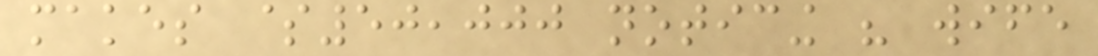makes $50,000 noticing his wife
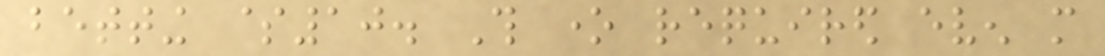betting $10. This one required even more
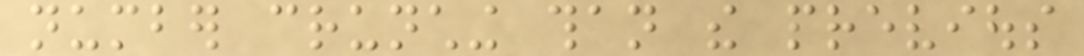number crunching than the previous
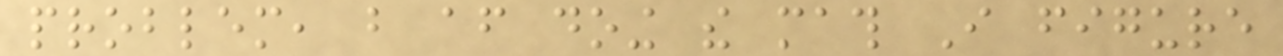problem, but after doing the math I figure
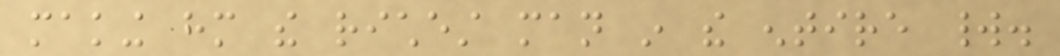making him the richest man in the entire world.
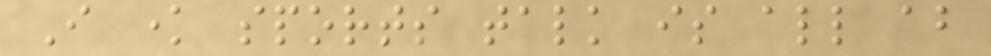I know sports talk is all about
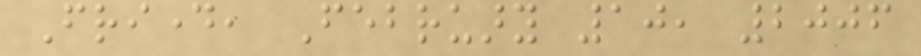Friday, February 10, 2006
